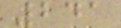241
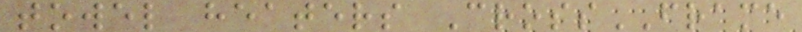towel heaters CrossFRAME
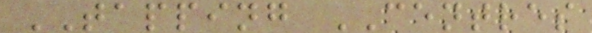TAPPING CENTRES
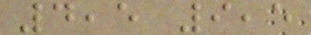4,5 9,5
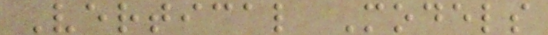Vertical Models
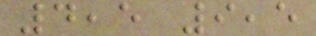4,5 9,5
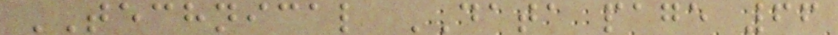TECHNICAL DATA page 66
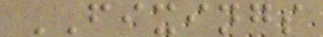FIXINGS
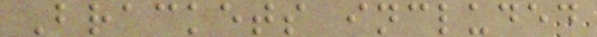Brackets included
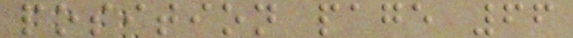position page 66
